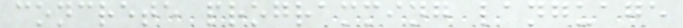concrete programming language
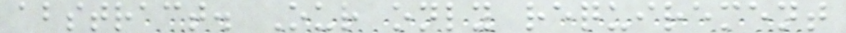abstract. Our only requirement
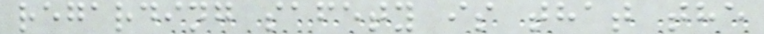regarding safety is that the
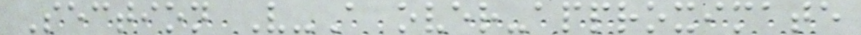Section V-A over-approximate
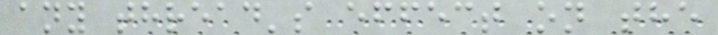any thread's effect on the
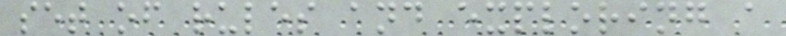set of rules and exploring a
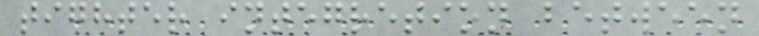tighter integretion between
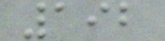192
